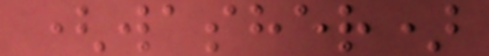(washer)
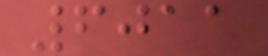6011
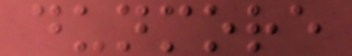dunmore
